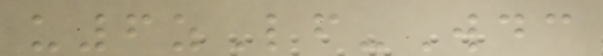u6zLf-Wdc
